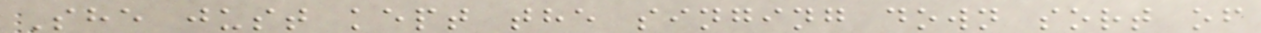She just kept the singing down sort of
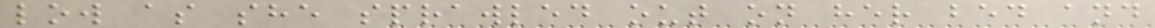low as she sprawled out on her bed and
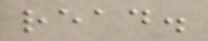read.
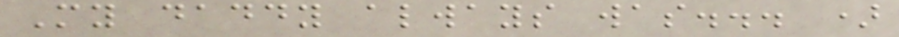My daddy always was... )
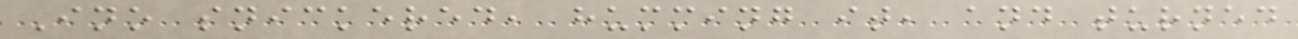Ino snickered, humming it, and turned
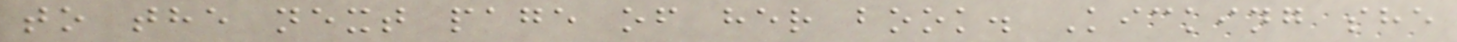to the next page of her book. Kicking she
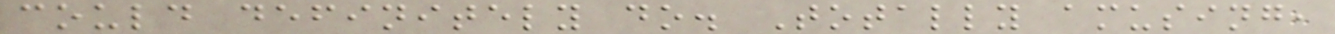could definitely do. Totally amusing,
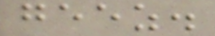geez.
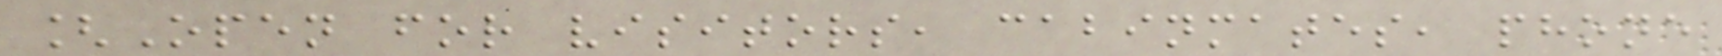[Open for visitors, cabinmates, phone
